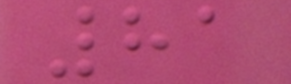81
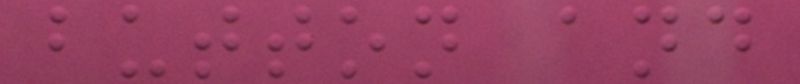button and
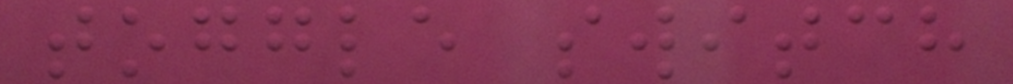toggle switch
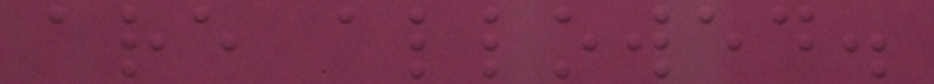are allowed.
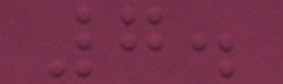7.
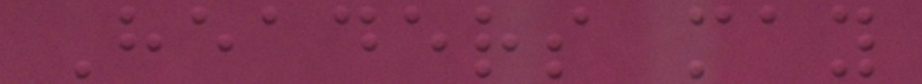Headers may
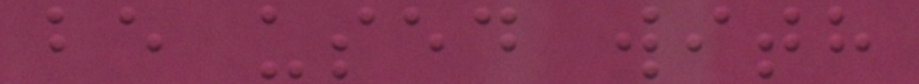be used with
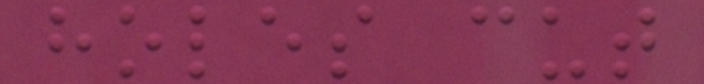holes cut
